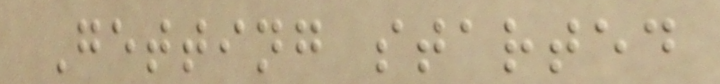Getting started
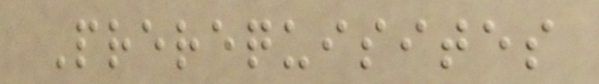Prerequisites
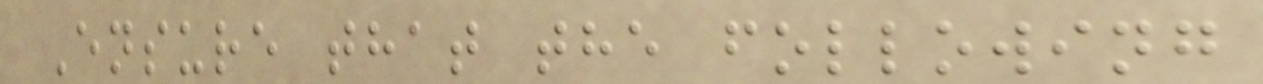Ensure that the following
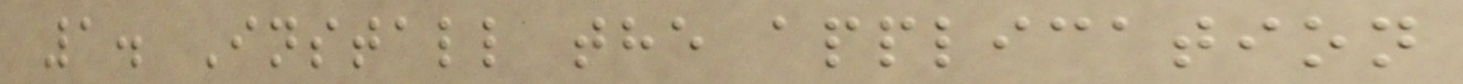1. Install the application
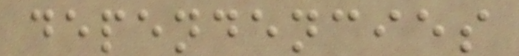dependencies
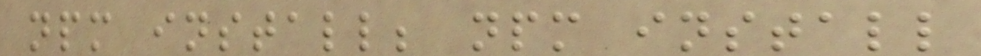npm install; npm install
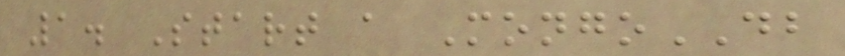1. Start a MongoDB
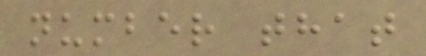number that
